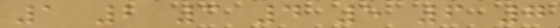1 2 3 4 5 6 7
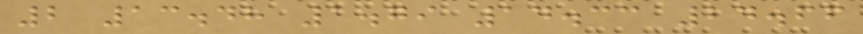2 13.48 1.79 14.33 24.66
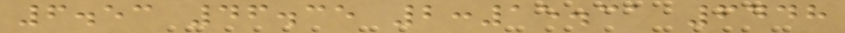6.53 46.35 2:15.31 6448
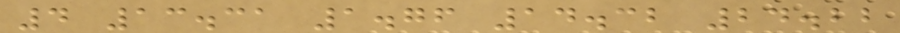4 13.31 1.76 14.32 24.22
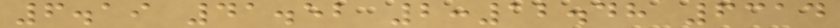6.19 41.52 2:12.48 6314
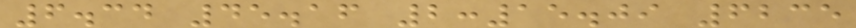6.34 45.16 2:15.09 6235
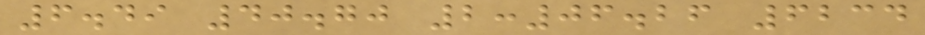6.49 40.70 2:06.26 6234
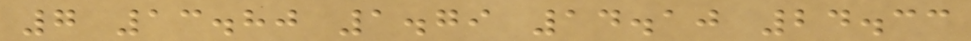7 13.80 1.79 14.10 24.33
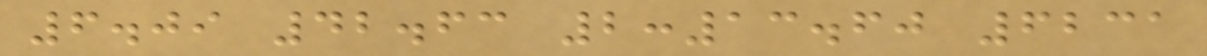6.09 42.63 2:13.60 6231
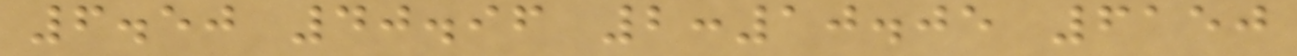6.50 40.96 2:10.05 6150
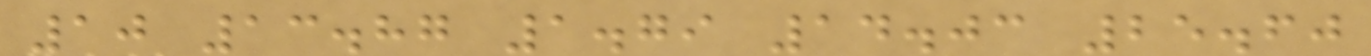10 13.87 1.79 14.03 25.60
